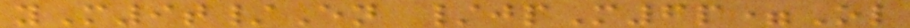yM9t/En /jpM6p=Ol
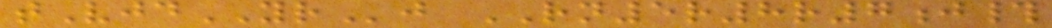tVjdYRj RN5r8r7j#
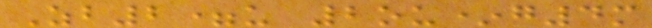Zb2=u 2ou*g4m
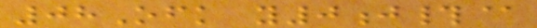08Ofk y0j#@
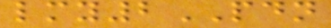lmy2PDN
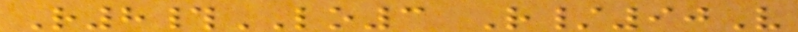R8#LO3 R/90V
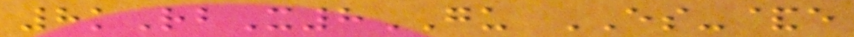8kRbX8GU ES-&e
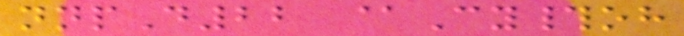nnpD22 @Cy#oh
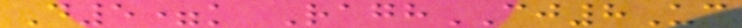D5=k RaghCJ8Uc
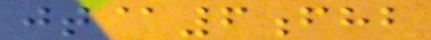jt@6fhb
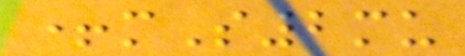+mS2mu
